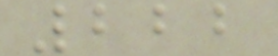222
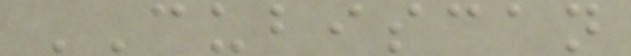CUBISCAN
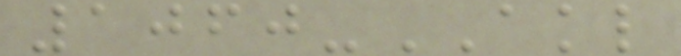1060-AKL
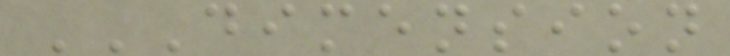DIMENSION
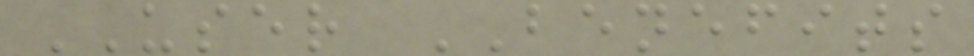USER BENEFITS
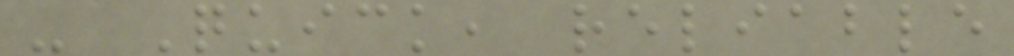- Quick, reliable
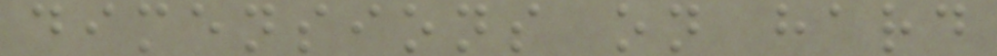dimensions on hard
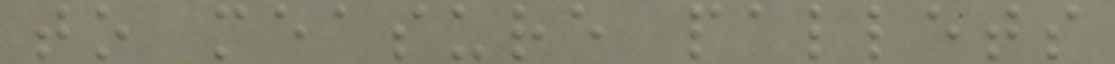to measure pallets
